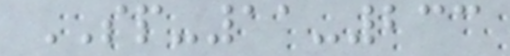SP-11-233
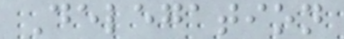Delegation
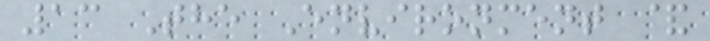13 The Environment &
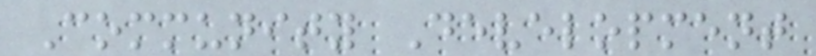Community Development
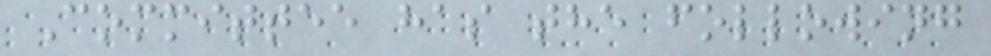Committee has the following
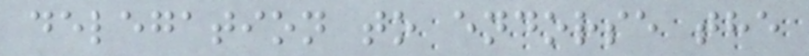delegation to endorse the
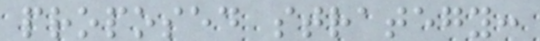proposed strategy:
